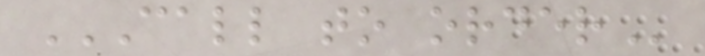CALL TO ORDER
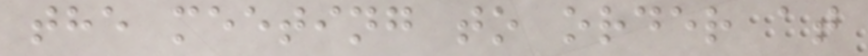the meeting to order at
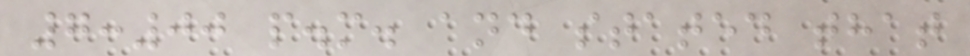7:00 p.m. and stated that
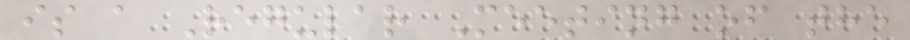is a Regular Meeting of the
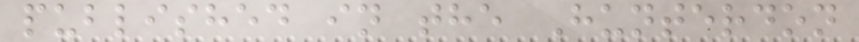published in the Hunterdon
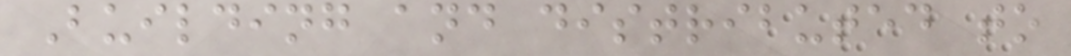Building and distributed to
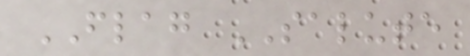FLAG SALUTE
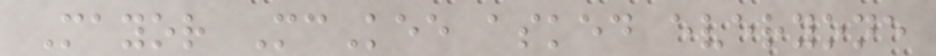Mayor McKee asked everyone
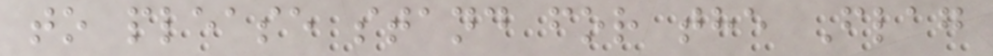to please stand for the Flag
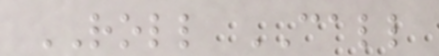ROLL CALL
